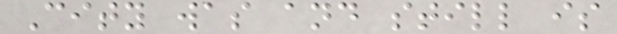City was and still is
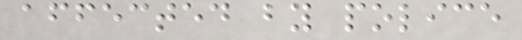affected by police
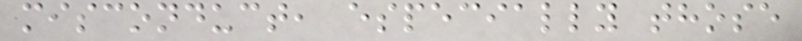misconduct, especially those
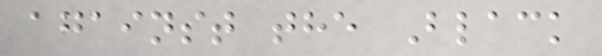against the Black
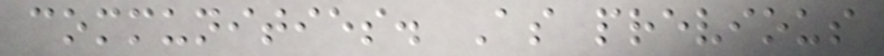communities. As previous
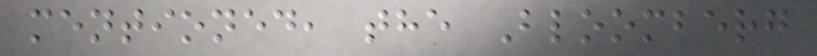mentioned, the Bloomberg
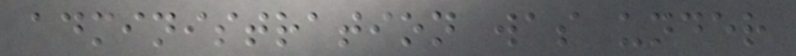administration was under
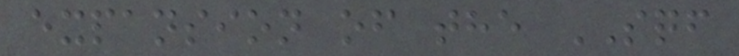expansion of the SQF
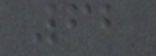62
